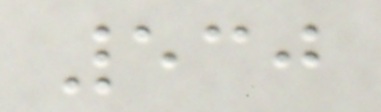530
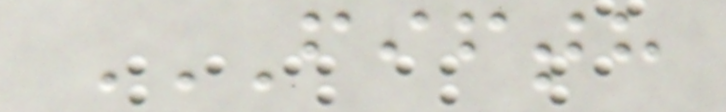FIFTH
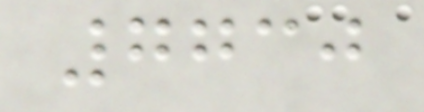7730
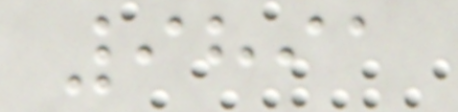9891
